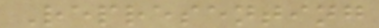Representing
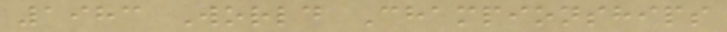1983 World Championships
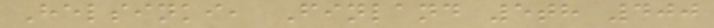Helsinki, Finland 5th 400
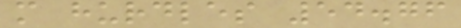m hurdles 54.76
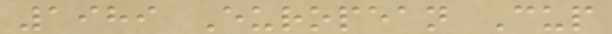1989 European Cup
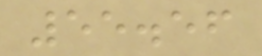55.56
